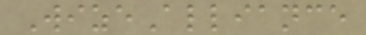WizeAlliance
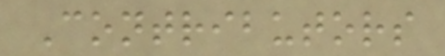Contributors
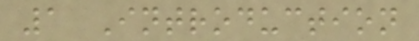1 Introduction
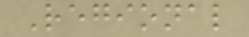Regional
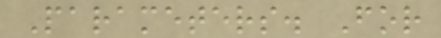Parameters. For
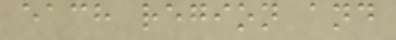each region and
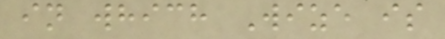in which Wize is
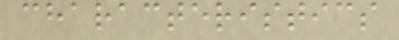characteristics
